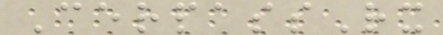CerpassRx
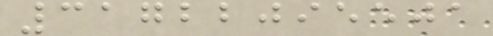31722095501
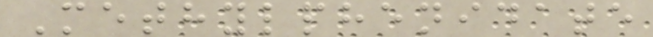Methylphenidate
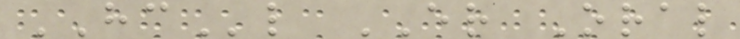HCl ER Oral
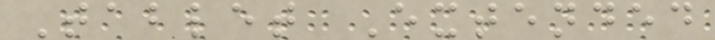Tablet Extended
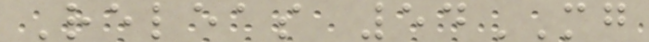Releas 54MG
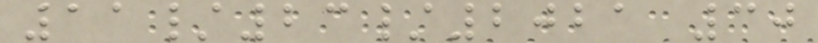11/23/2021 30
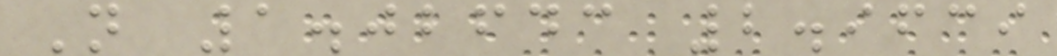N 1.02643 2.9639
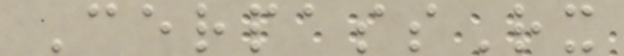CerpassRx
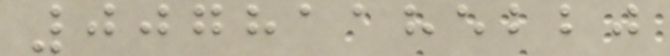00781185220
